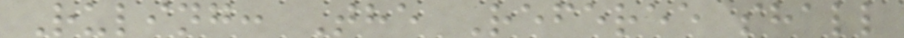Ruling: The Referee shall
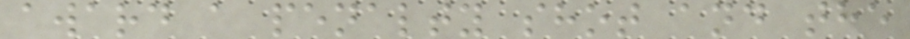award a penalty shot and the
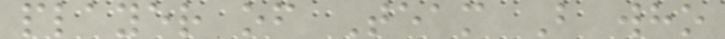player of Team B who
